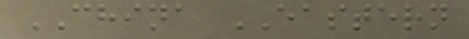CHINA EASTERN
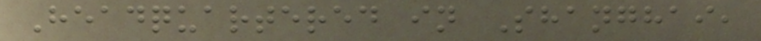Headquartered in Shanghai,
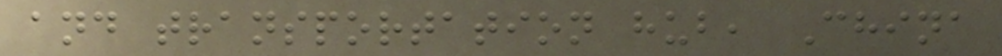and transportation hub, China
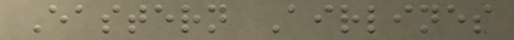Eastern Airlines
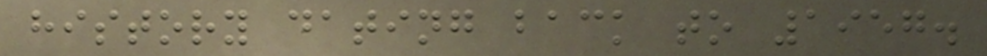history dating back to 1957.
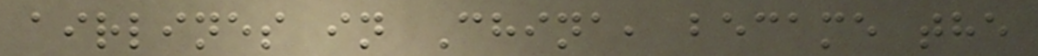airlines in China, became the
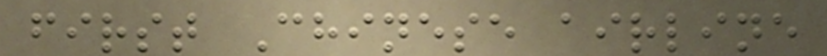first Chinese airline
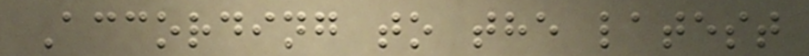According to the latest
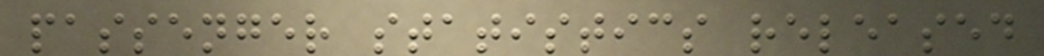passenger statistics released
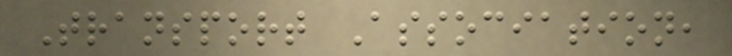Transport Association,
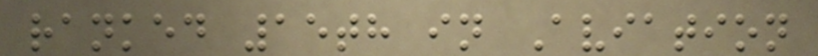ranked 15th in Aviation
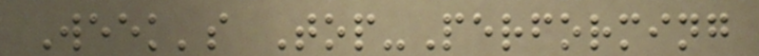Week's Top-Performing
